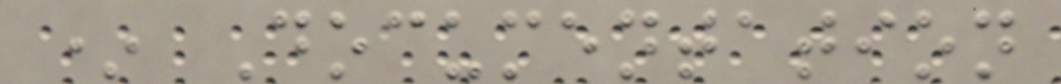* Documentation
